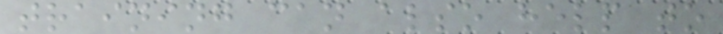training can also help to
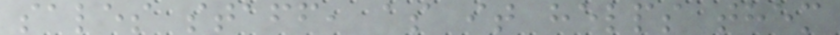sales staff, as it helps them
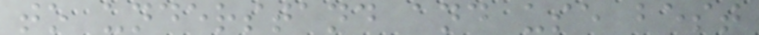to understand and use best
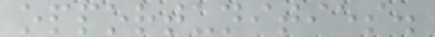opportunities.
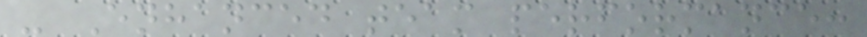- Enhanced team performance:
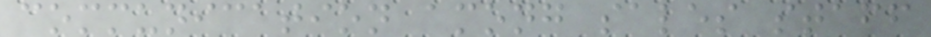communication among sales staff
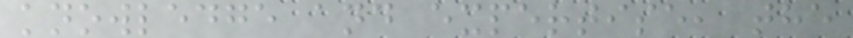knowledge and expertise, the
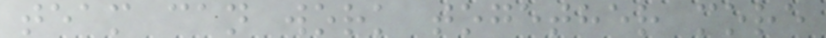team can work together more
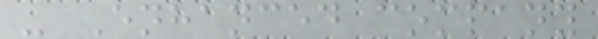- Enhanced company
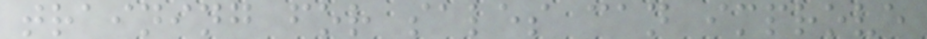training for sales can improve
